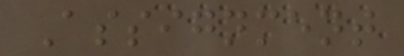Assignment
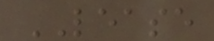LEASE
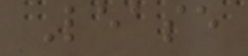Lease
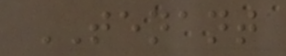TENANT
